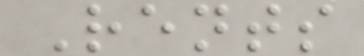Rents
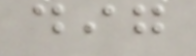dig
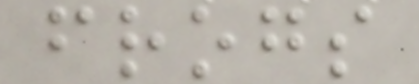frogs
